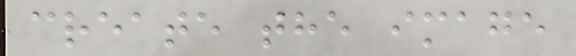create the image
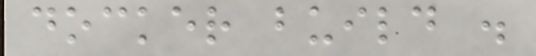docker build .
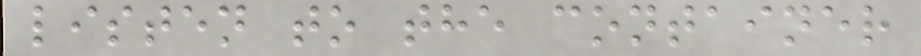listen to the container
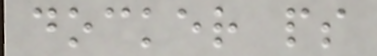docker ps
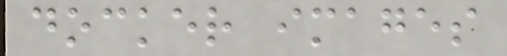docker images
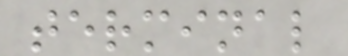terminal
